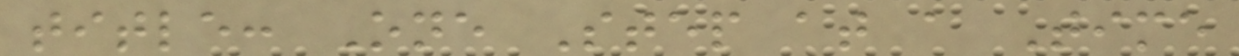title: One Step at a Time
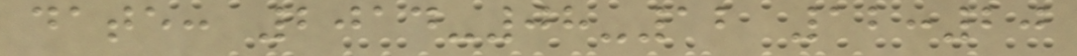date: 2014-08-12 12:20
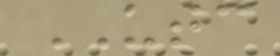UTC
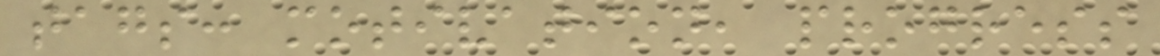tags: motivation, progress
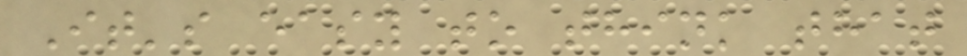It's easy to think that
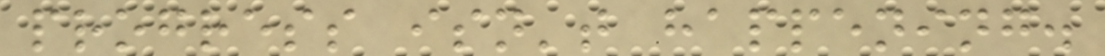progress isn't happening.
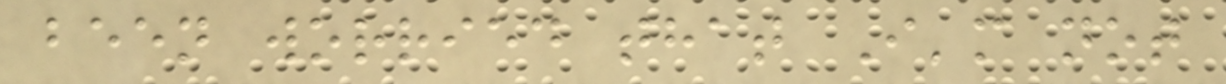been worried that I'm not
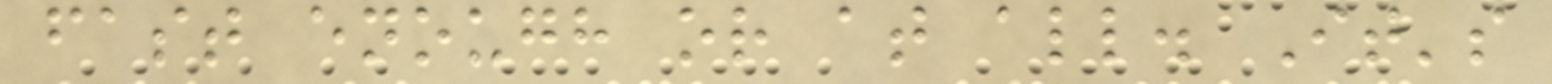fast enough or at all. It's
